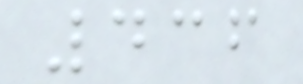436
